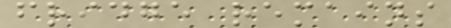fridge remains
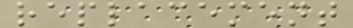replacement
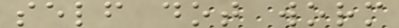self dot worm
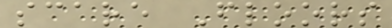scare Floors
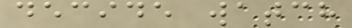decide watch
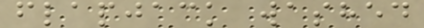flapjack washed
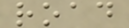road
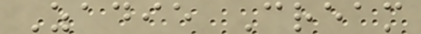Zadie Cream
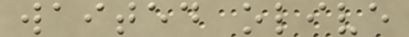waited olive
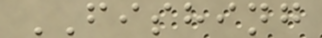FISHING
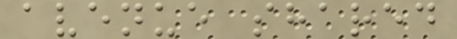avenue shared
